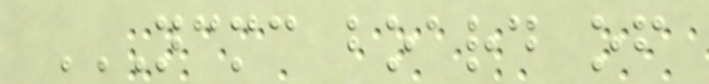NCMC BOARD OF
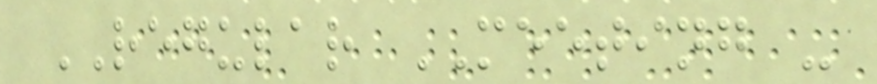REGULAR MEETING -
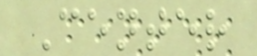Center
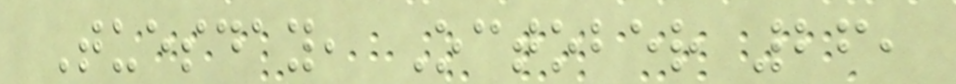Tuesday, October 26,
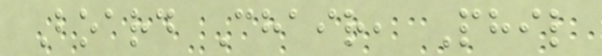Board Chair, Phil
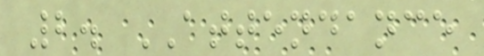2. ATTENDANCE
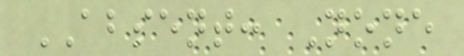ABSENT: None
